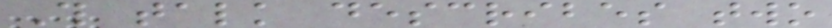This talk describes two
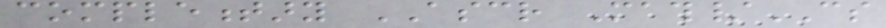complementary ASCR Math/CS
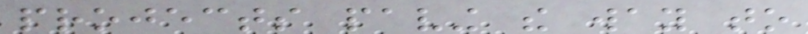projects paving the way to
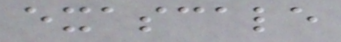exascale
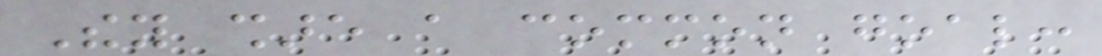They share a common goal:
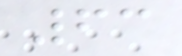63
